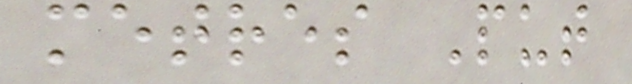metres Put
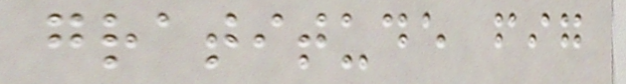gratitude fig
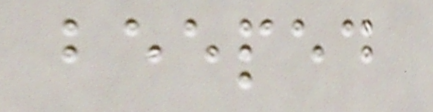beeped
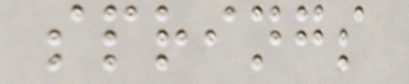springs
